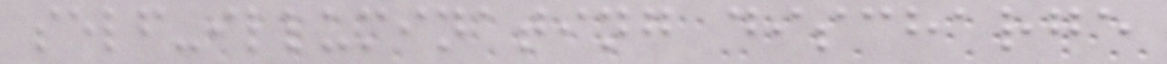self-illuminating discharge
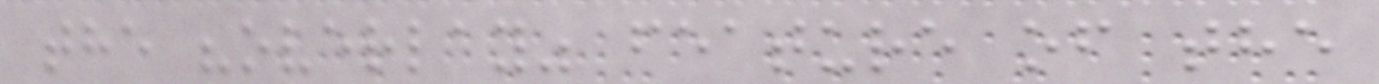the "overlay" feature of the
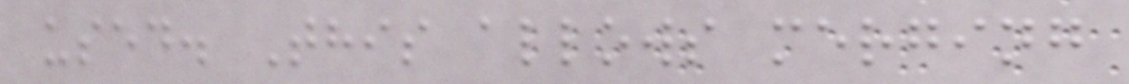used. This allows merging
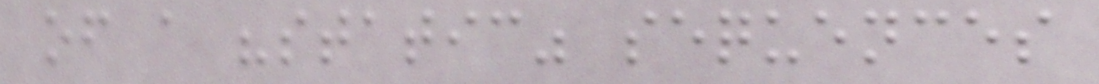of a "static" sequences
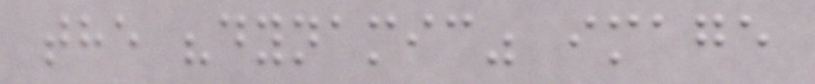the "dynamic" image
